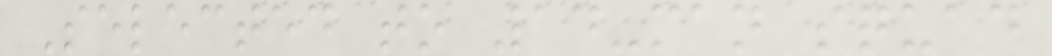Selected to 14-man squad
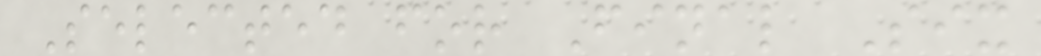Selected for Final Six
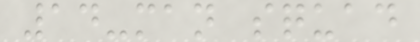14-man squad
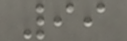99
